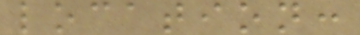location:
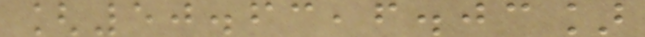[50.63,6.03]
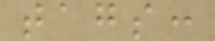tags:
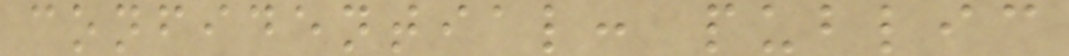confidential: public
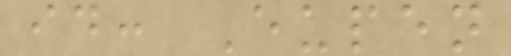id: Eupen
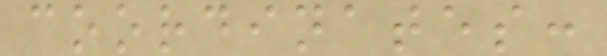coordinates:
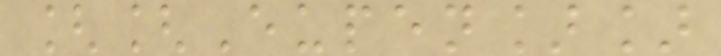[[Eupen]]
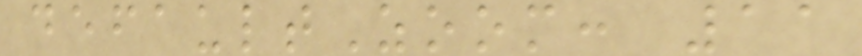defaultZoom: 11
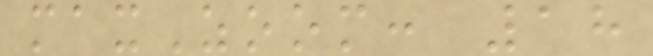maxZoom: 18
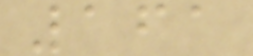161
